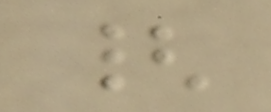{
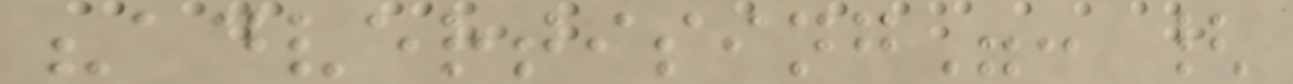"advertising": {
